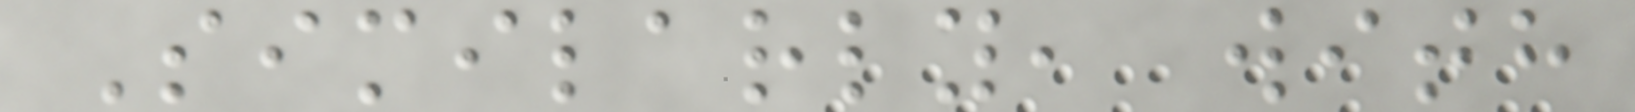Similarly, with
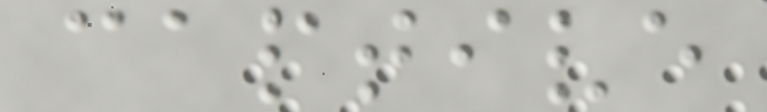captive
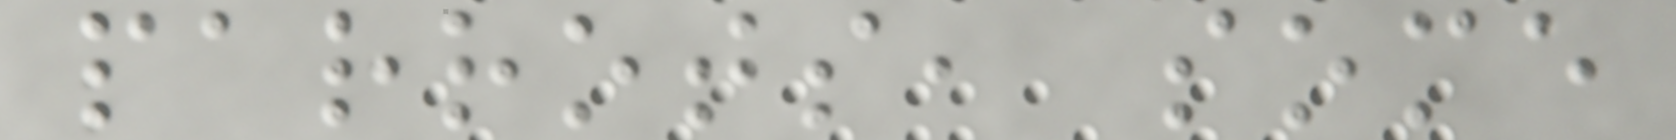parrots, some
